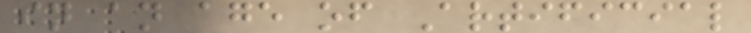in an age of Artificial
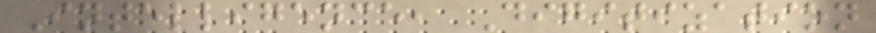Intelligence, Digitization
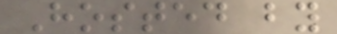Hosted by
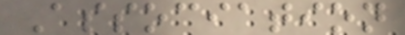Association
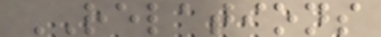RELATIONS
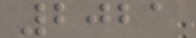2021
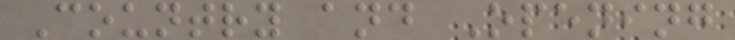Country and Opening
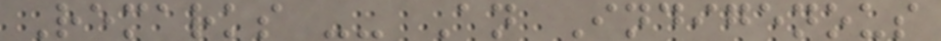Remarks -- An Indigenous
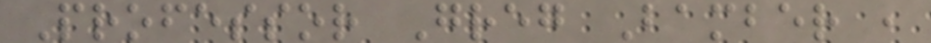Professor Greg Bamber ,
